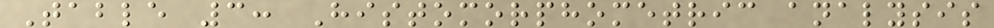Table 3: Histomorphometric analysis
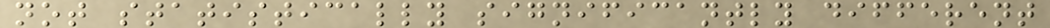not statistically significantly different
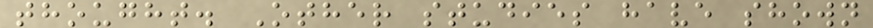thought. Other studies have shown
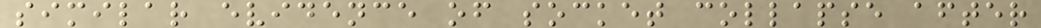similar evidence of socket collapse after
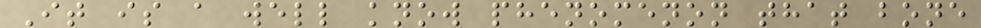It is a well know phenomenon that bone
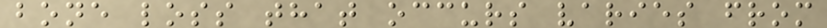bone loss that occurs varies from
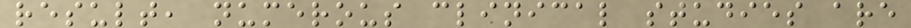result, numerous clinical studies are
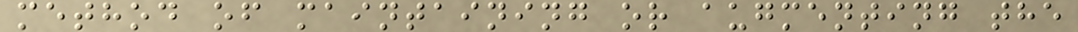method of maintaining or augmenting the
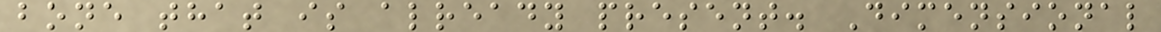bone that is already present. Dimensional
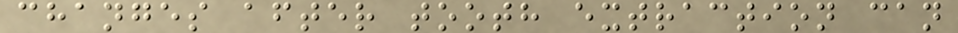changes after tooth extraction can
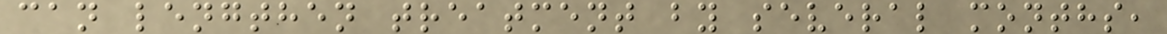can lengthen treatment by several months,
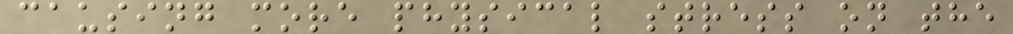causing more physical stress on the
